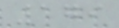179
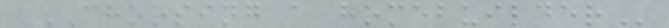CHOOSING A HOMEBUILDER
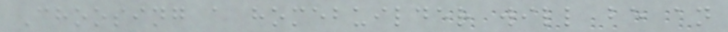Choosing a homebuilder will be an
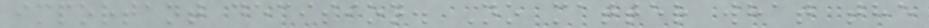important decision. No matter what the
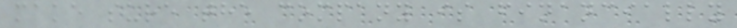make sure the company is financially
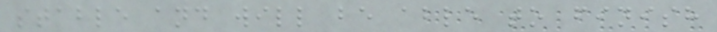stable and will be able to finish
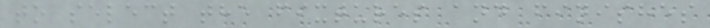to select the fixtures and finishes
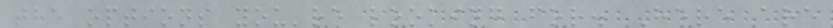the options you're looking for. Here are
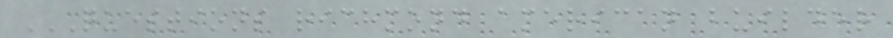QUESTIONS RICHMOND AMERICAN BUILDER
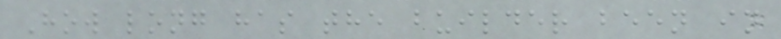How long has the builder been in
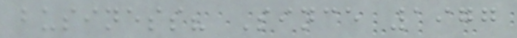business? Since 1977
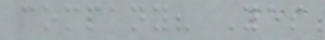company? Yes
